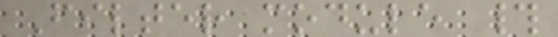Filter module #
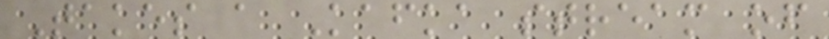Takes a Kafka stream of
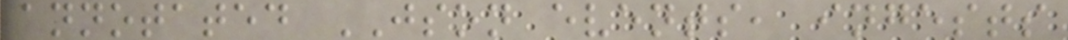annotated JSON events, ingests
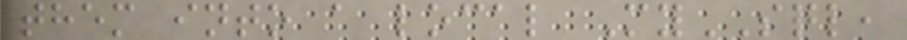them into a local MySQL,
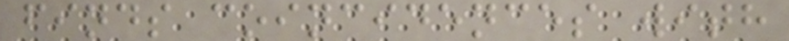finds coincidences with
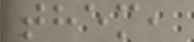them,
